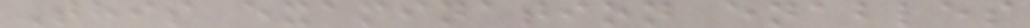This examination enables
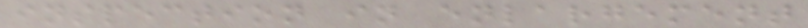inspection in enlargement
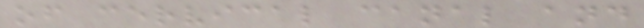of cervical canal and
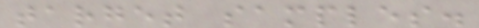target samples.
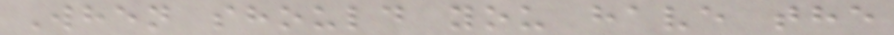When should you have the
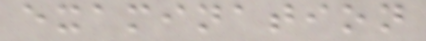examination
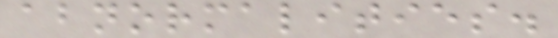abnormalities.
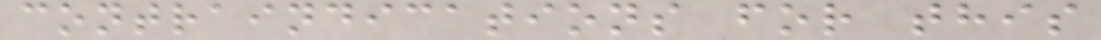contraindications for this
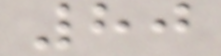80
